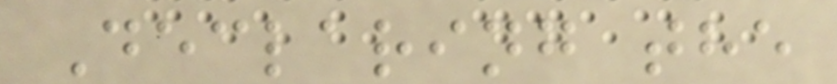Declaring the
